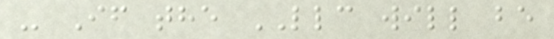- If the LLC will be
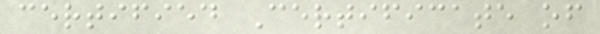certified Certificate of
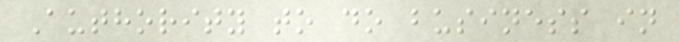Authority to do business in
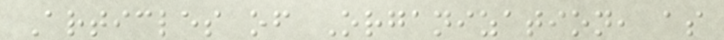Articles of Organization, as
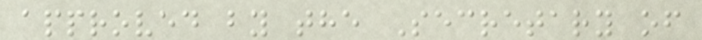approved by the Secretary of
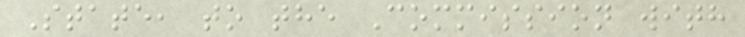State, to the Commission with
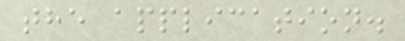the application.
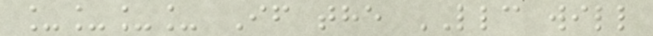____ If the LLC will
